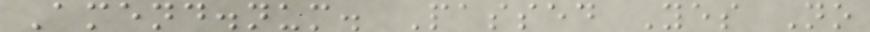Amend.num. Passed Yes No
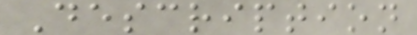Description
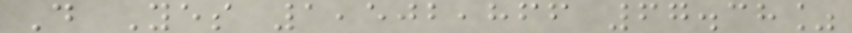D Yes 1,502,866 67.38%
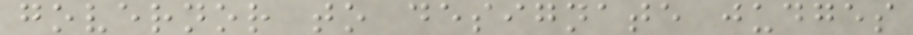governor to designate judges
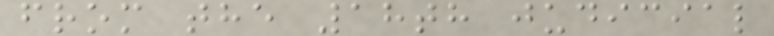from the 18th judicial
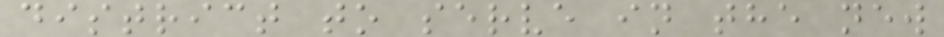district to serve in the new
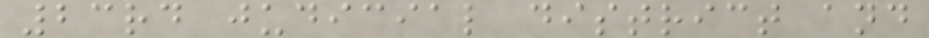23rd judicial district and
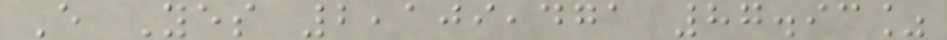E Yes 2,109,471 87.93%
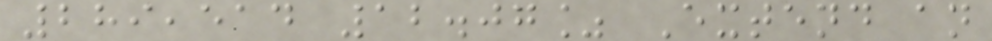289,514 12.07% Extend an
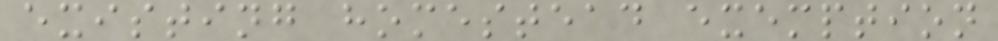existing homestead exemption
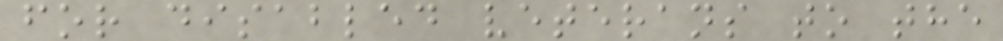for disabled veterans to the
